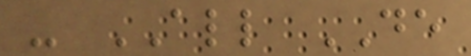- ALL DE
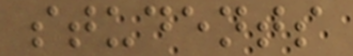students
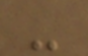-
